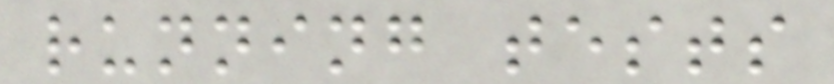running tests
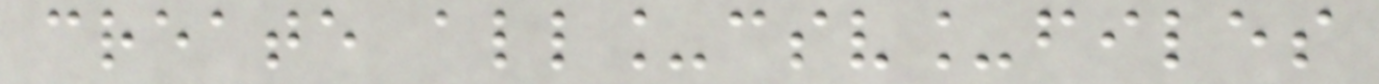create all_csv_files
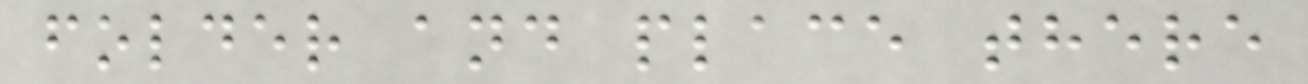folder and place there
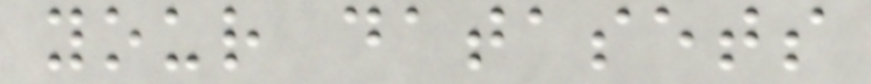your datasets
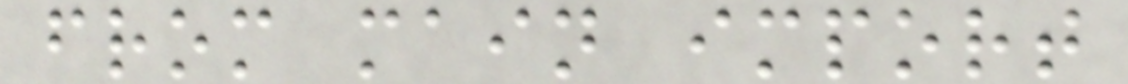from main import
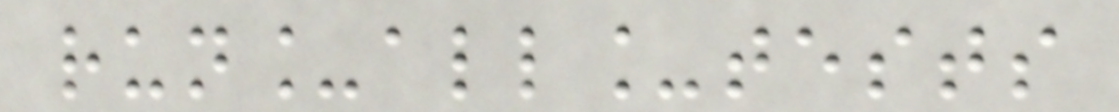run_all_tests
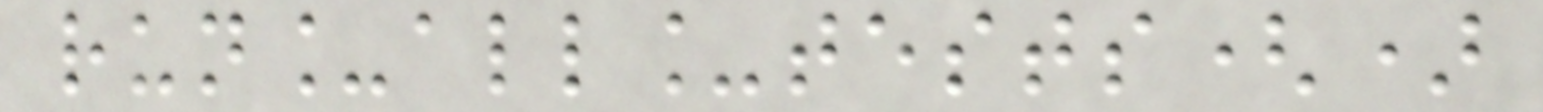run_all_tests()
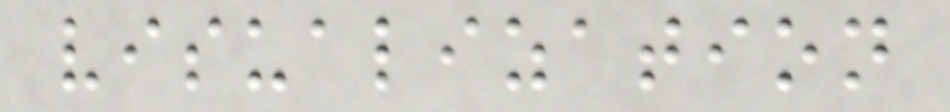visualization
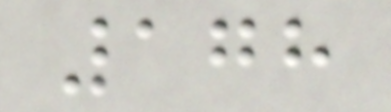178
